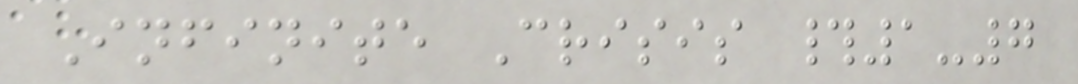Infinite Crisis #1-7
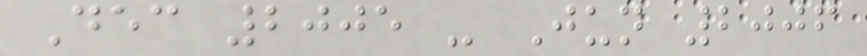Dec 2005 - Jun 2006
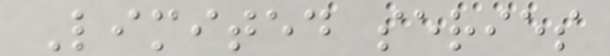Limited series
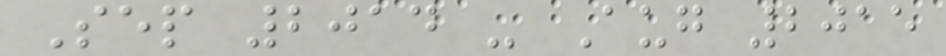Sep 2014 - Aug 2015
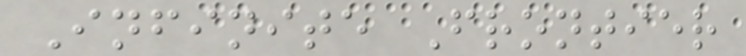Infinite Frontier
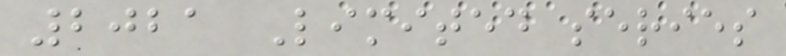2021 Limited series
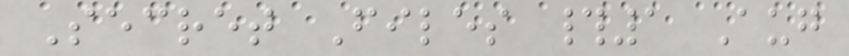Secret Files #1 Aug
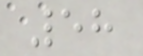58
